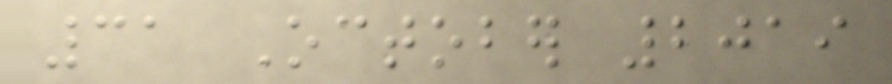31 October 2019
